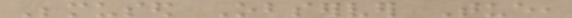Bemused Observer Tue,
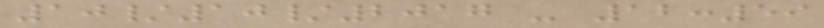10/10/2017 - 12:59
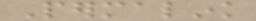Permalink
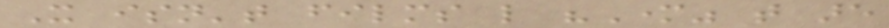It isn't films like "Mother" that are
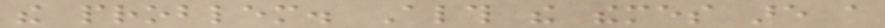the problem. Although the themes are a
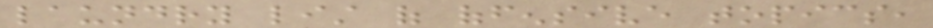laundry list of offensive topics,
